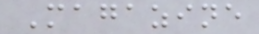Magazine
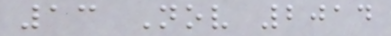13 Nov 2014
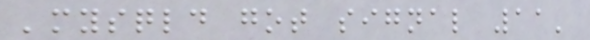'mysqld got signal 11'
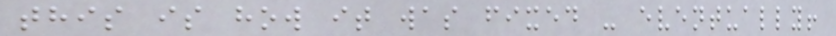this is how it was fixed - eventually!
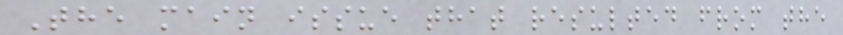The main issue that resulted from the
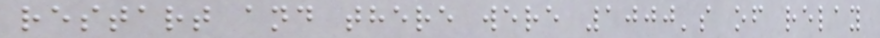restart and there were 1000's of relay
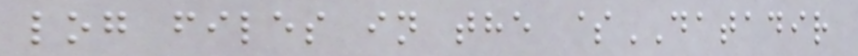log files in the $DATADIR
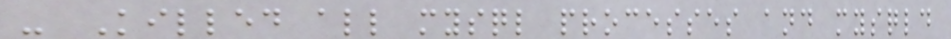- Killed all mysql processes and mysqld
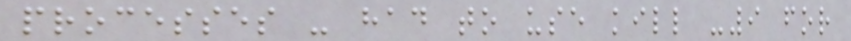processes - had to use kill -9 for
